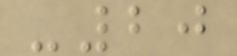-20
